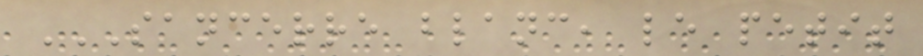SANCERRE BLANC, LE PETIT
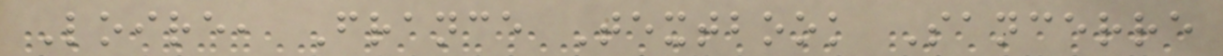Loire, France Textbook Sancerre
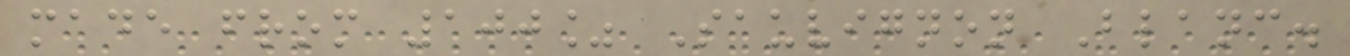made from 100% Sauvignon Blanc.
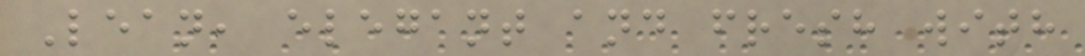Lean, elegant and fresh with
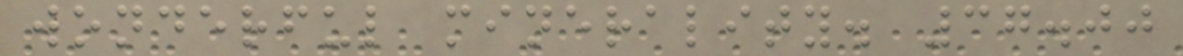wonderful minerality. 37.00
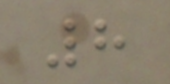8
